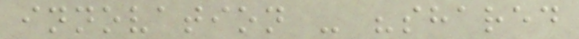innovation - "shared
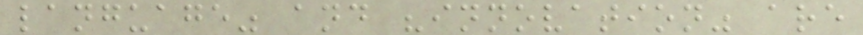language" and "innovation" are
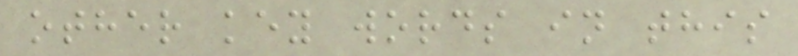other key words in this
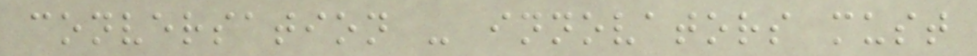conversation - innovators must
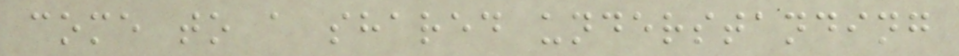come to a shared understanding
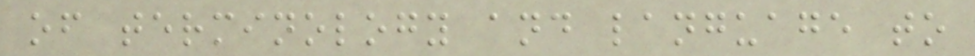of terminology and language to
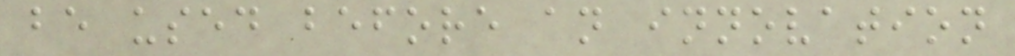be used before an innovation
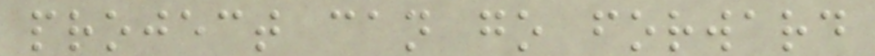project can go forward
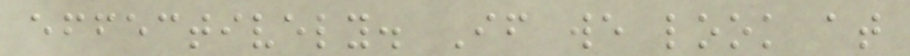effectively. If we look at
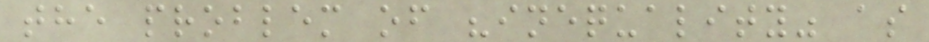the problem of "inequality" as
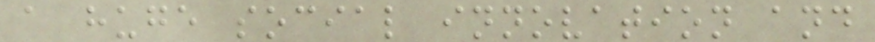a huge social innovation and
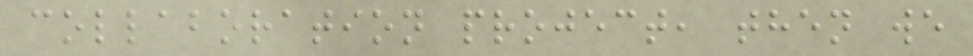collaboration project, then we
